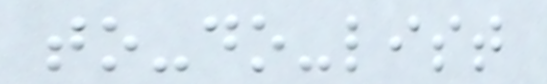to-do-list
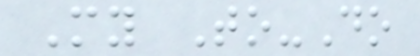My To-Do
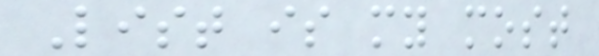List is my most
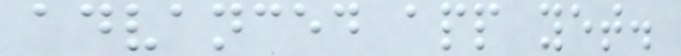advanced app yet.
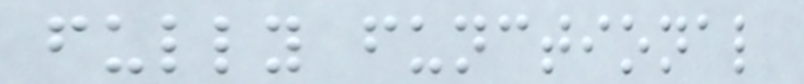fully functional
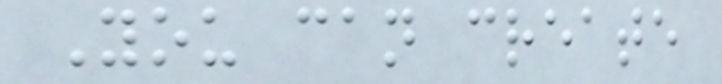You can create
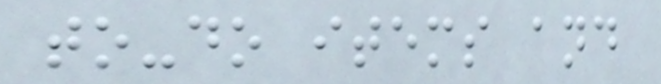to-do items and
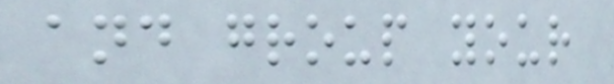and group your
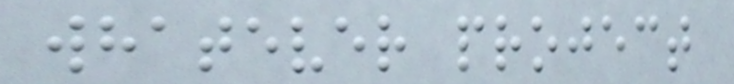whatever project
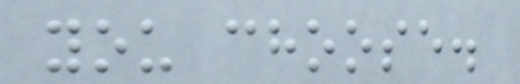you choose.
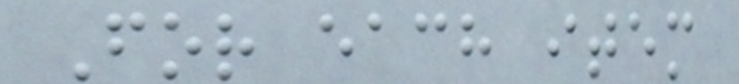For each item
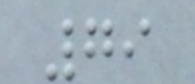79
